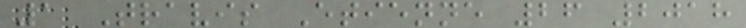1 Travis Etienne 26 2018
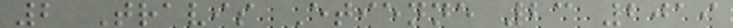2 Travis Etienne 23 2019
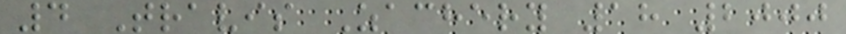4 Travis Zachery 18 2000
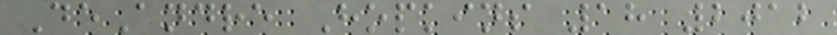DeAndre Hopkins 18 2012
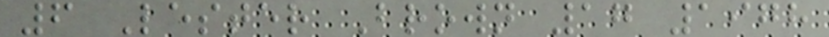6 Lester Brown 17 1978
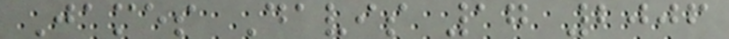James Davis 17 2006
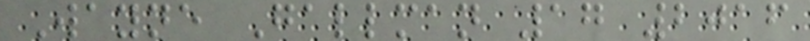Wayne Gallman 17 2016
